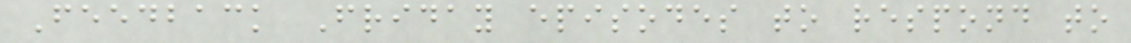Feedback Friday episodes to respond to
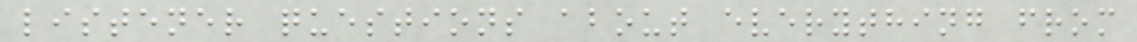listener questions about everything from
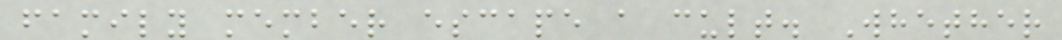family member escape a cult. Whether
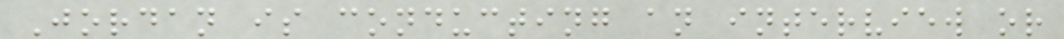Jordan is conducting an interview or
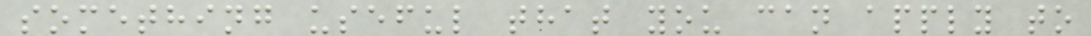something useful that you can apply to
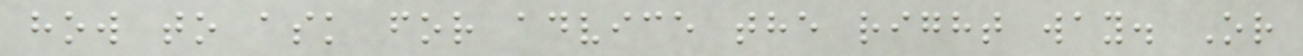how to ask for advice the right way. Or
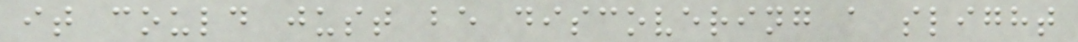it could just be discovering a slight
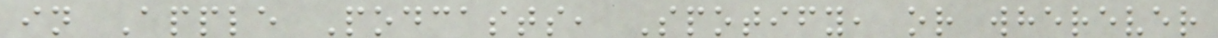in Apple Podcasts, Spotify, or wherever
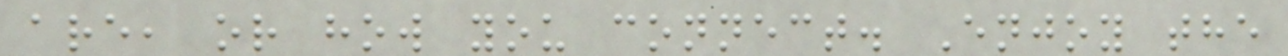are, or how you connect. Enjoy the
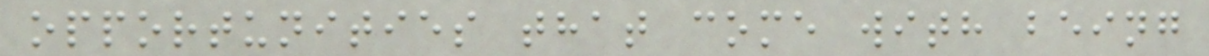opportunities that come with being
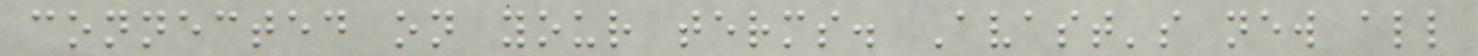connected on your terms. Avast's new all
